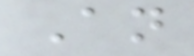An
